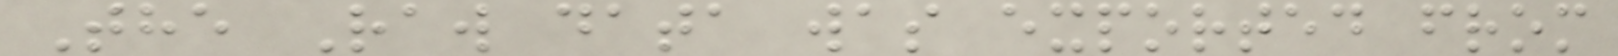The Raw data was exported from
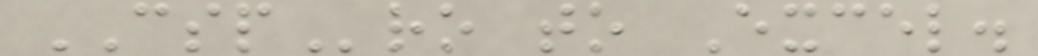CSPro to Excel.
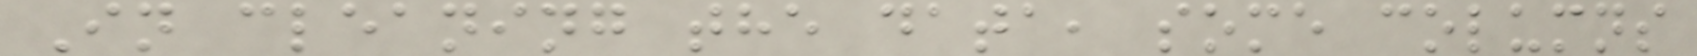In cleaning the data, some columns
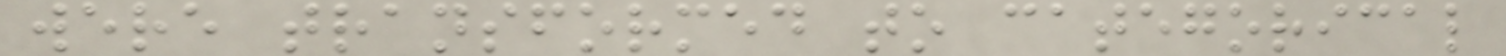were transformed to categorical
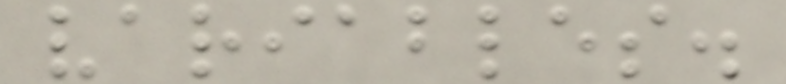variables.
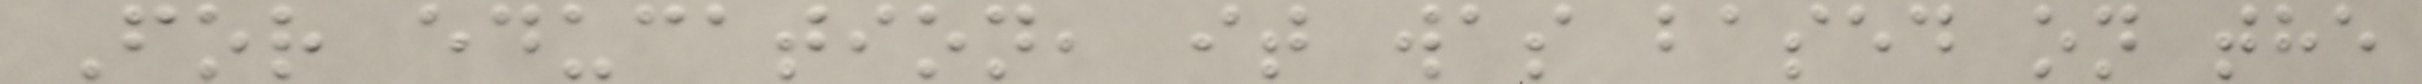For education, it was based on the
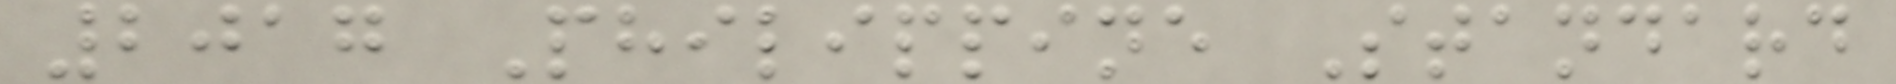2017 Philippine Standard
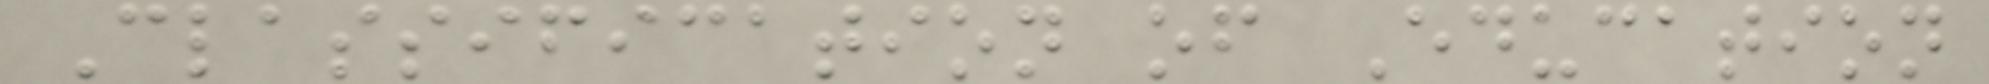Classification of Education
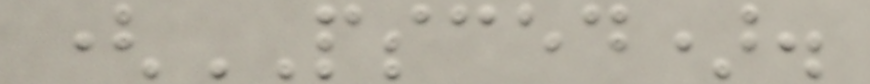(PSCED).
